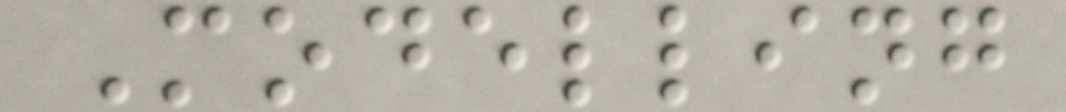Modelling
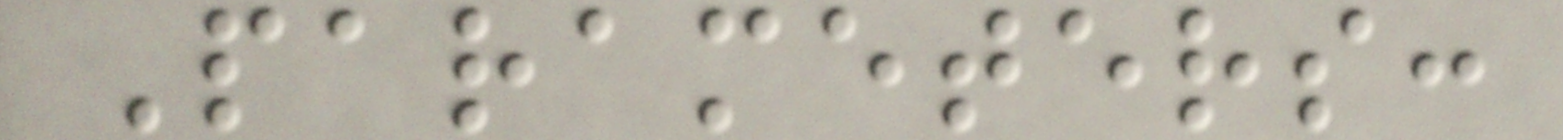Parameters:
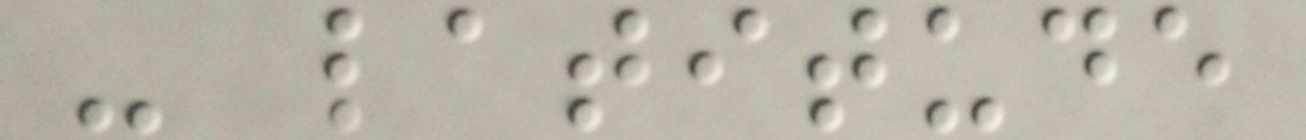- latitude
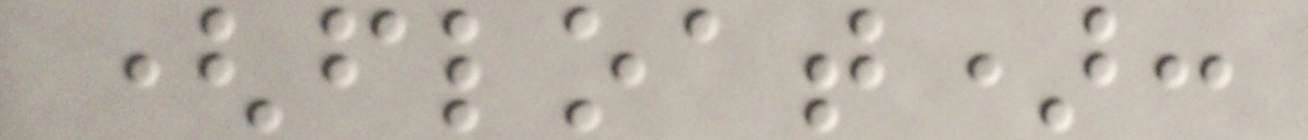(float):
